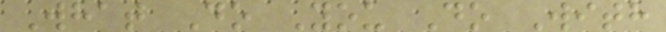What Do You Do With
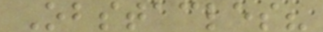Obstacles?
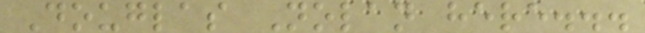Douglas Nolan here...
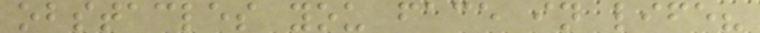obstacles you face in life?
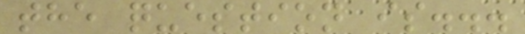the question is...
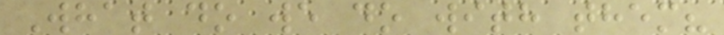What do we do with them?
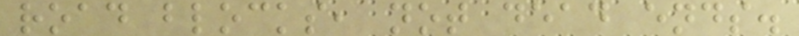road blocks, not dead ends.
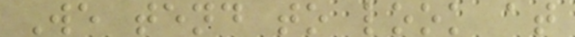We tend to look at
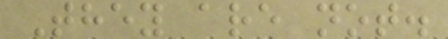They are not.
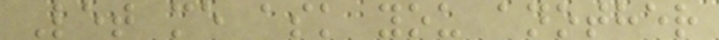Let me ask you another
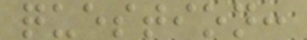question:
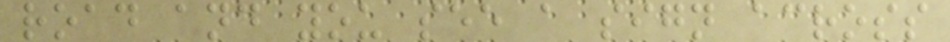road and you see a sign across
